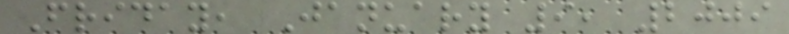Friday, January 9, 2009
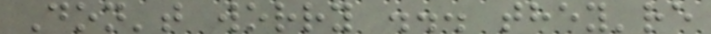Don't worry ... they're
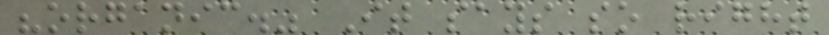"organic." It says so right
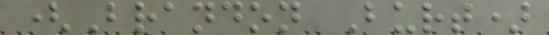(Brandon Burt)
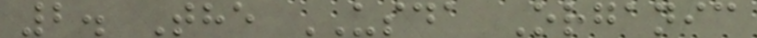2. The USDA Organic
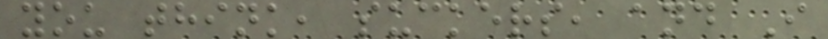you think, suckers, and I
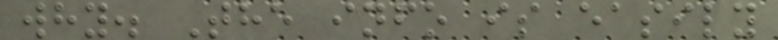why. The info is easily
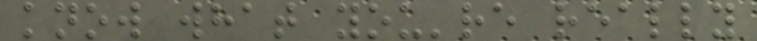know what you're really
